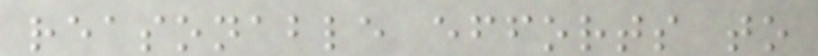reasonable efforts to
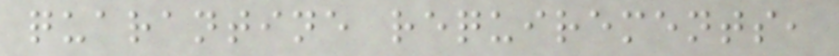quarantine requirements,
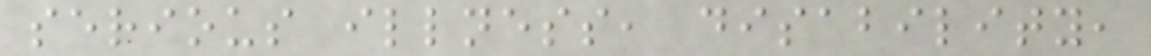serious illness, disability,
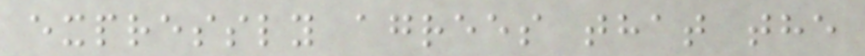expressly agrees that the
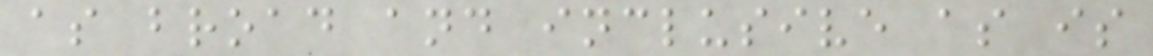as broad and inclusive as is
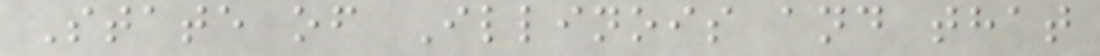State of Illinois and that
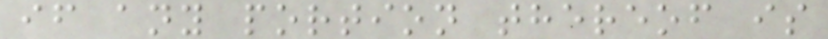if any portion thereof is
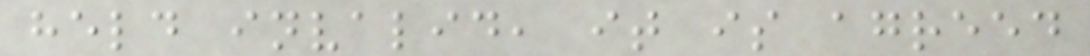held invalid, it is agreed
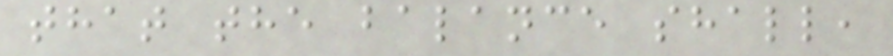that the balance shall,
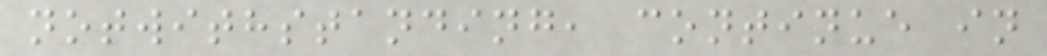notwithstanding, continue in
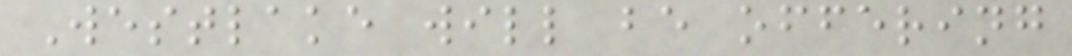Westlake will be offering
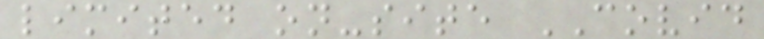limited on-site COVID
